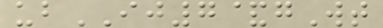ubIJ7&gWt
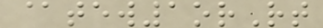@tew1orRt
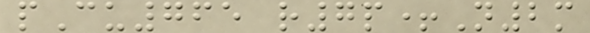pCu765 r7p+N2m
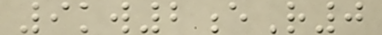9kw2eR0
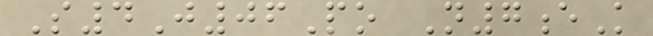S4J06Po N7eK
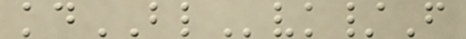kdBLvk/F
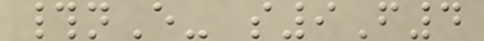#nE- s9F4
